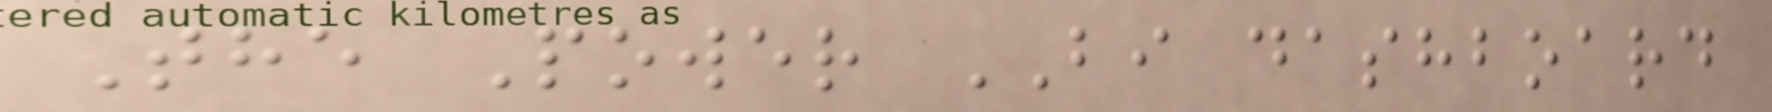The Power BI dashboard
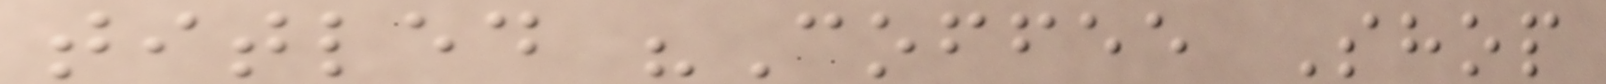titled "Coffee Shop
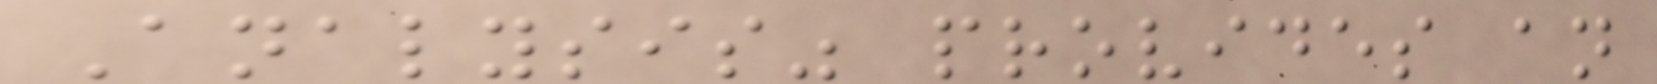Analysis" provides an
